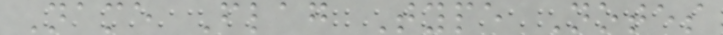Name Flag Type Notes
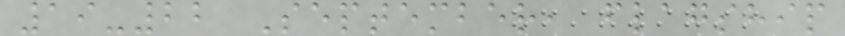19-22 September, flagship
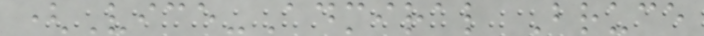(Vice-Admiral Bruce
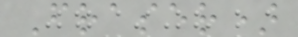Fraser)
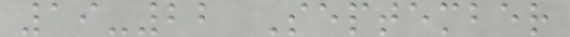19-22 September
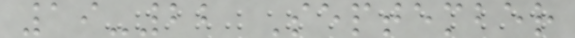19-22 September
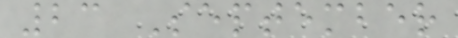23 September
